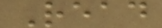Read
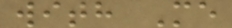with Me
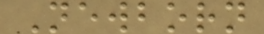Newborn
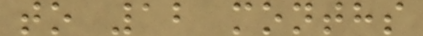to 12 months
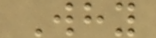Why
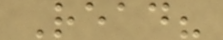Read?
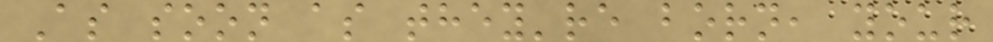As soon as they're born, your
